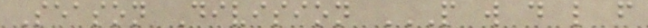Season Division P W D L F
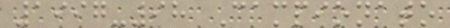1997-98 Campionato
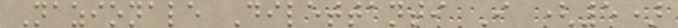Nazionale Dilettanti I (5)
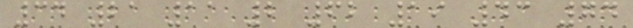34 21 11 2 62 19 43 74
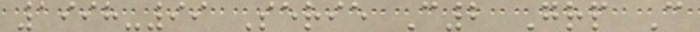1998-99 Serie C2 Grp C
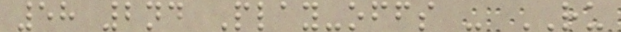58 2nd Play-offs - RU
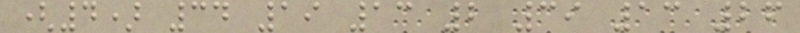(4) 34 19 13 2 39 13 26
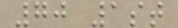70 1st
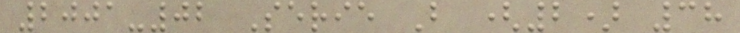2001-02 Serie B (2) 38
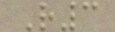R3
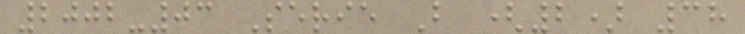2002-03 Serie B (2) 38
